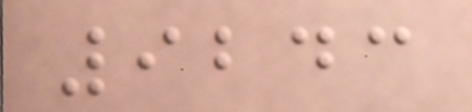9243
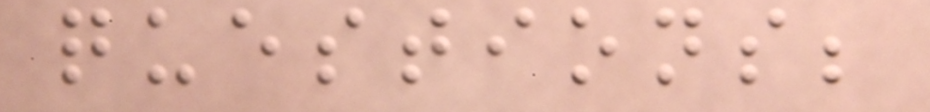questions;
